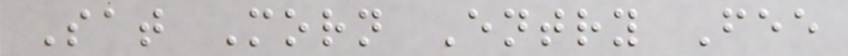Sat Morn Entry Fee
